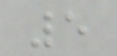5
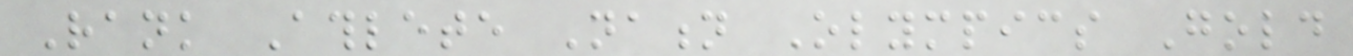Rank Athlete Nation Olympics Gold
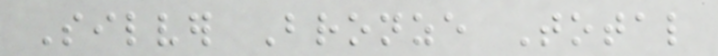Silver Bronze Total
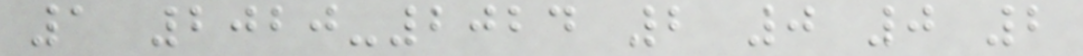1 2020-2024 2 0 0 2
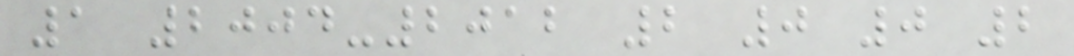1 2004-2012 2 0 0 2
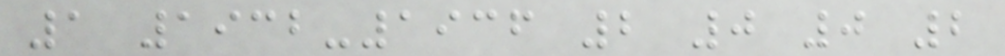1 1932-1936 2 0 0 2
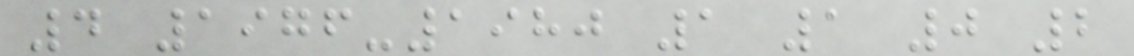4 1976-1980 1 1 0 2
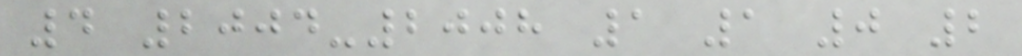4 2004-2008 1 1 0 2
